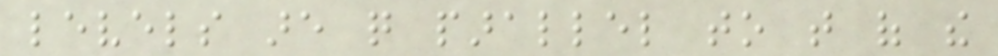levels are quite parallel to that of the
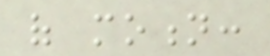of motion:
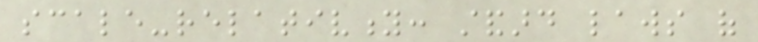scale-relativity: standard laws of
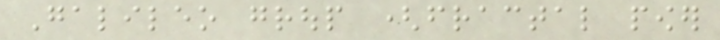Galileo group (fractal power
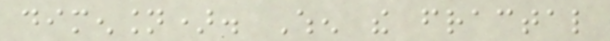dimension). When the fractal
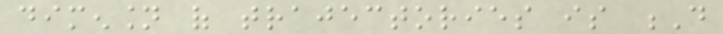dimension of trajectories is D
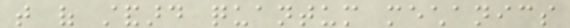that of standard quantum mechanics
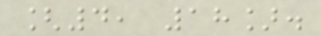[4, 18].
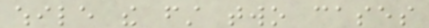while the first two cases
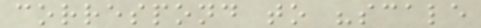correspond to "scale
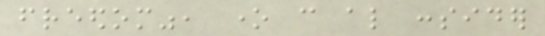freedom", one can also consider
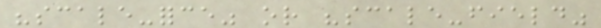"scale-force" or "scale-field"
